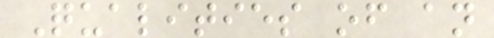Qualities of an
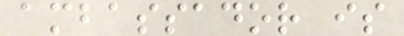ambassador is
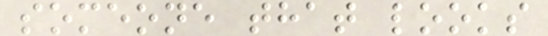someone that looks
